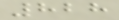828
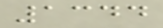1344
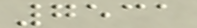7531
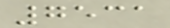7531
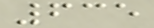635
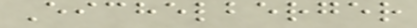Eichelberger
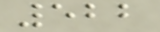522
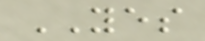YES
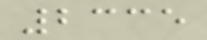2335
